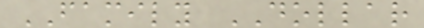FAMILY DOLLAR
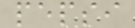pepsi
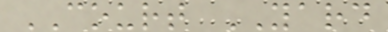COURT YARD
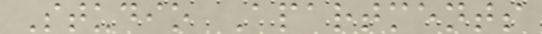Studio Apartments
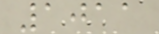1011
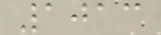1013
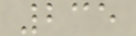235
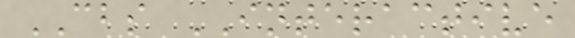CBS INTERACTIVE
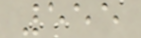555
